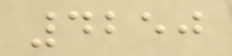4250
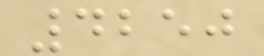4250
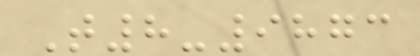T8-9873
